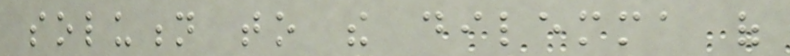solution to the dilemma of
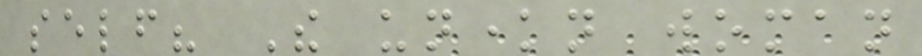self? The unknown woman
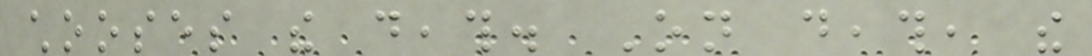chooses the death. On death, the
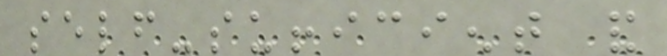self-sufficient and
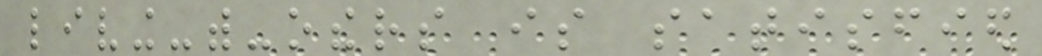living-with-others is satisfied
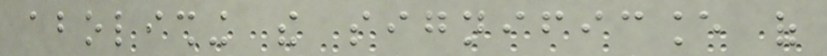abolishing the significance of
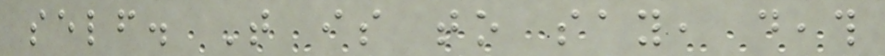self. That is to say, death
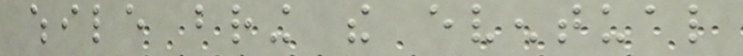while bring the eventual
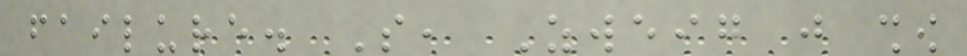failure. So, Zweig just show
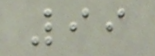99
